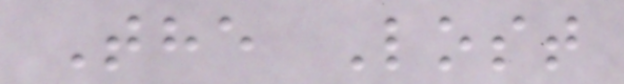The Lost
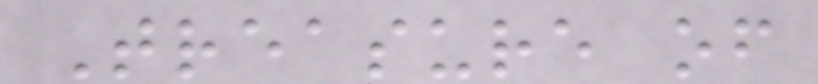Treasure of
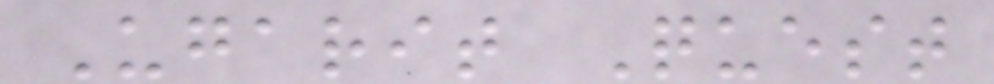Ugarit Quest
